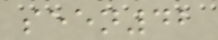seen42
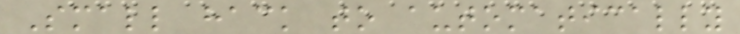Small hack to automatically
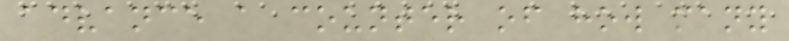advance a counter of how many
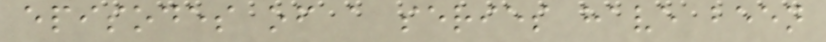episodes of a series have been
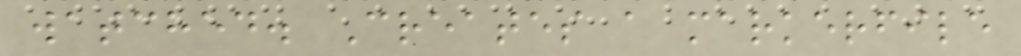watched. Creates a markerfile
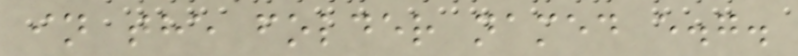in the folder named e.g.
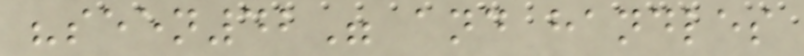"seen42" and handles
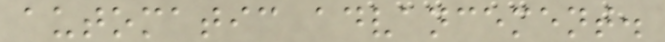automatic advancement.
